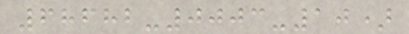68682-0003-10)
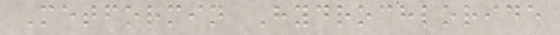Metformin Hydrochloride
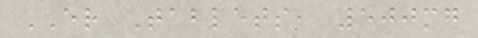ER Tablets, 500mg
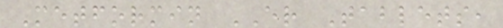Metformin ER Tablets,
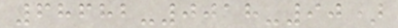68682-0018-90)
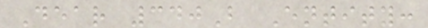Dear 340B Entity:
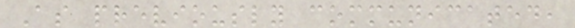As previously communicated,
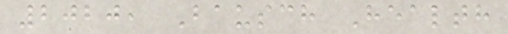2020, Bausch Health
